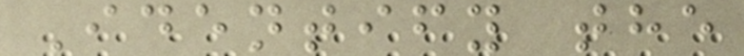Identify the
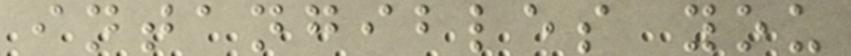intangibles you
